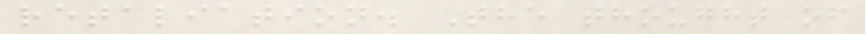retaliation. The thought of
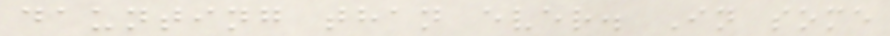daunting than ever. In some
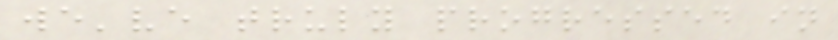we've truly progressed in
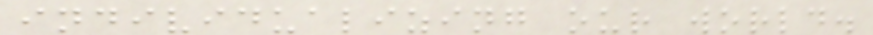individualizing our world.
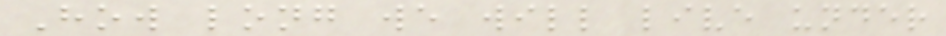How long we will live under
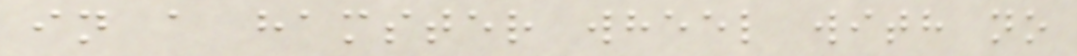in a hamster wheel with no
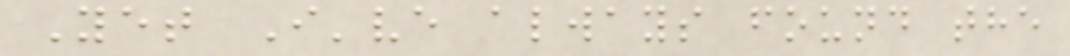Yet I've always found the
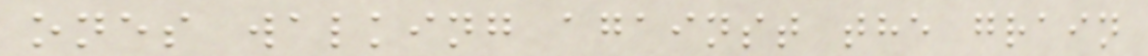ones walking against the grain
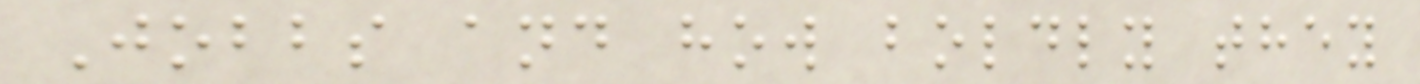Jobbs and how boldly they
